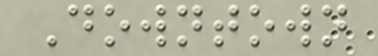Downtown
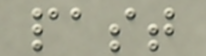past
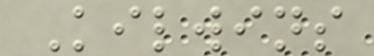Kilwins
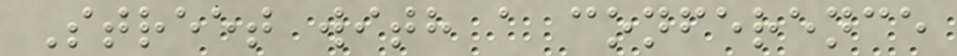Street with a conference
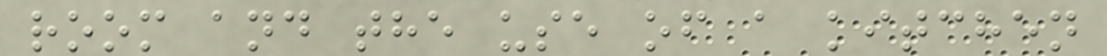room and the use of a kitchen
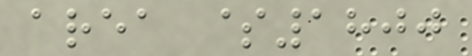area $1800
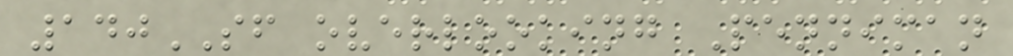140SF overlooking Penniman
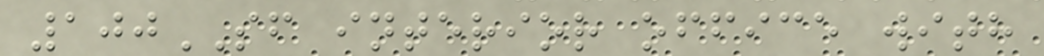100SF interior office with
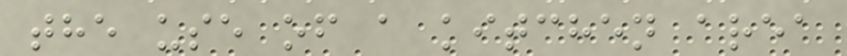the use of a kitchen area
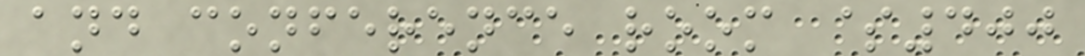and conference room $400
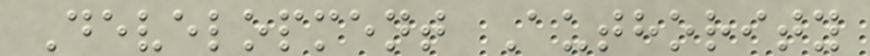Development Authority
